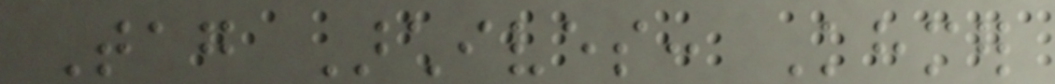Tag Archives: Khmer
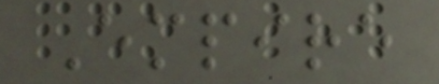Empire
